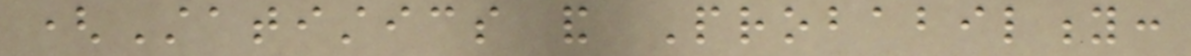(Statistics and Probability:
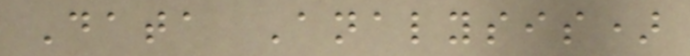Data Analysis)
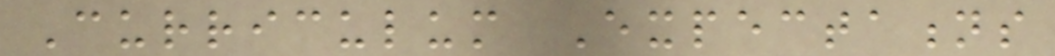Curriculum Expectations
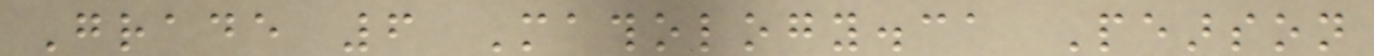Grade 6 Mathology.ca Pearson
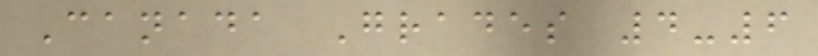Canada Grades 4-6
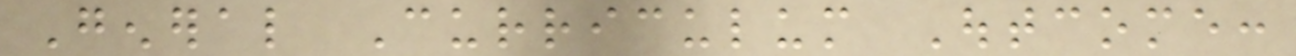General Curriculum Outcome:
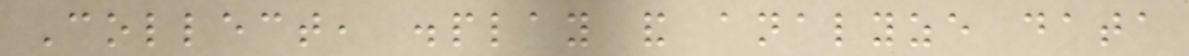Collect, display and analyze data
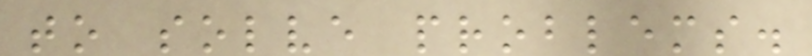to solve problems.
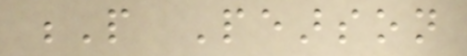P Pearson
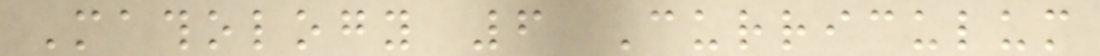Mathology 6 Curriculum
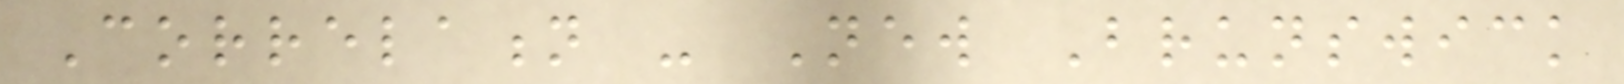Correlation - New Brunswick
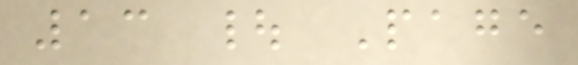13 | Page
